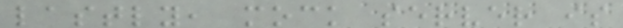lastly, mock server is
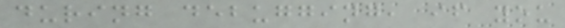during debugging, if you
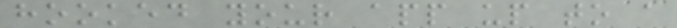hooked your app up to a
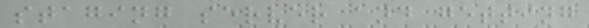staging server and getting
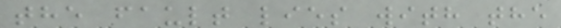the fault lies with the
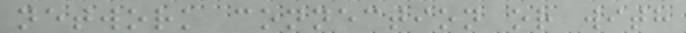network connection or with
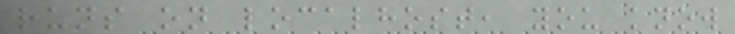runs on localhost, you know
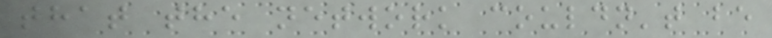that the network couldn't be
